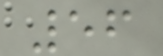56
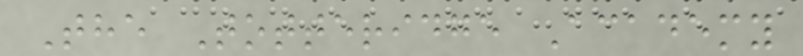The Totteridge Academy
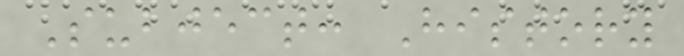Subject: History
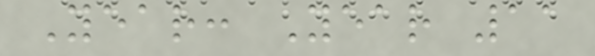Year: Year 11
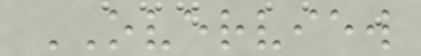OVERVIEW
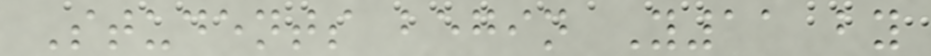Students begin Y11 by
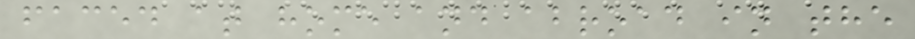faced at home and abroad in the
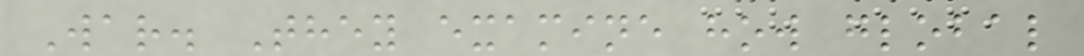War. They examine how global
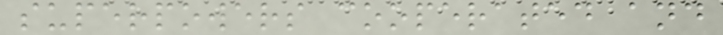superpowers cooperated and
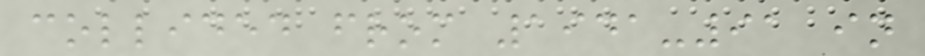collided from 1941-91 in
